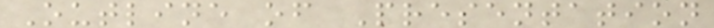Outline of Presentation
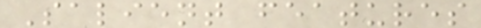Salient features
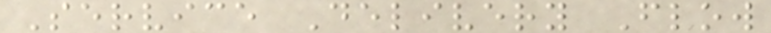Service Delivery Flow
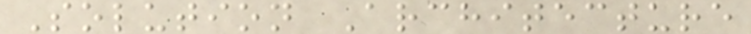Solution Architecture
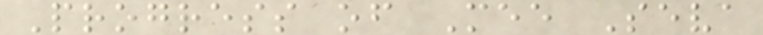Progress of Mee Seva
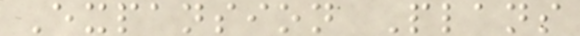Expansion Plans
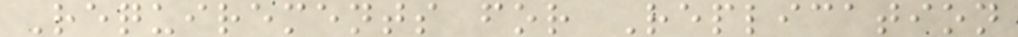Requirements for Replication
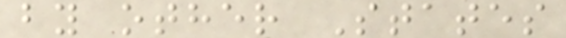by other States
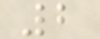2
